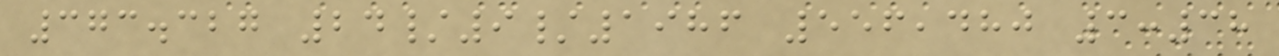373.327 24/9/1986 556,480 3:38
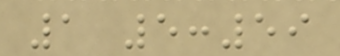1 5:59
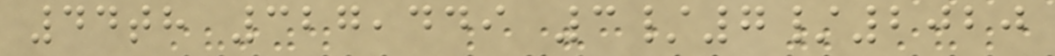44th 327,449 3/7/2020
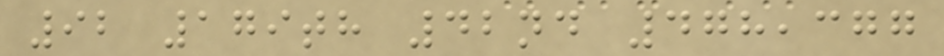92 179th 42nd 478,377
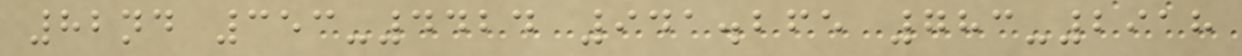82nd 353-4424 941.265 783-2918
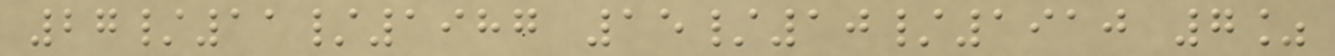27/11/1987 15/10/1910 7%
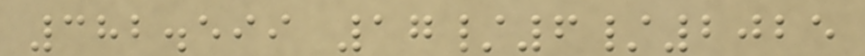382.599 17/6/2025
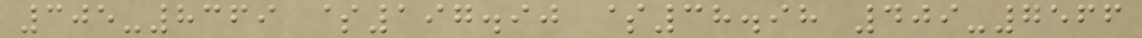305-8369 $197.90 $38.98 409-7566
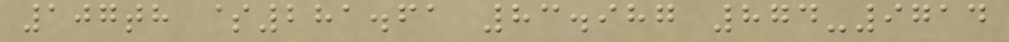107th $281.61 83.987 874-9714
